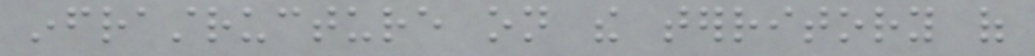infrastructure on the territory of
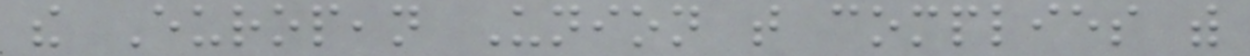the European Union that complies with
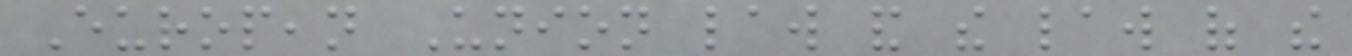European Union law and the law of the
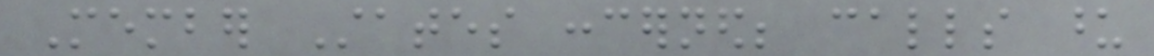Member States concerned; calls upon
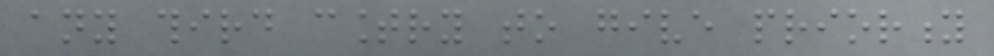any third country to give priority
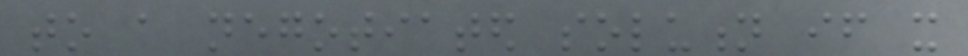to a negotiated solution if it
